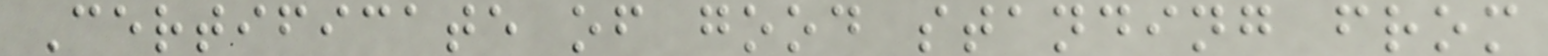Certificate of good standing from
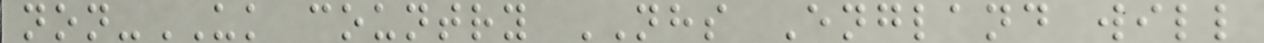non-UK country NHS England will
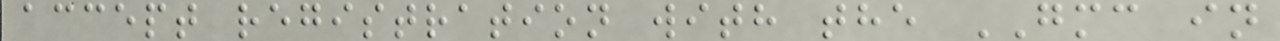accept registration with the GMC in
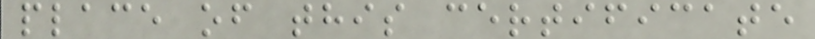place of this certificate
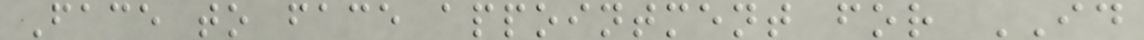Face to face appointment for ID
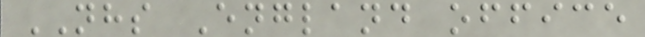NHS England office
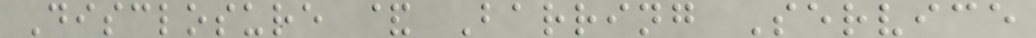Disclosure & Barring Service
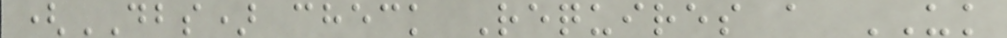(DBS) check Requires a UK
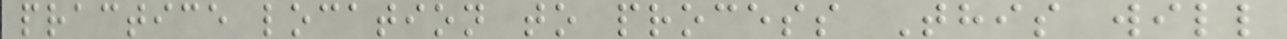practice location to process This will
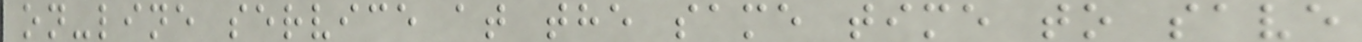on-line service at the same time to save
